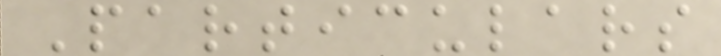Particulars
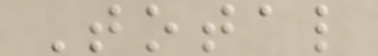Total
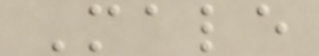Male
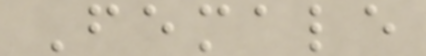Female
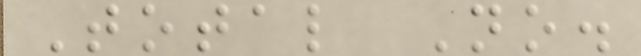Total No.
